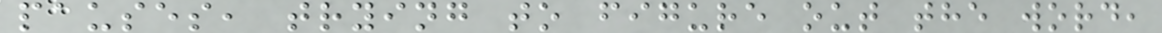pauses, trying to figure out the word,
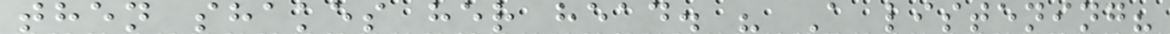then shakes her head. " A listening?
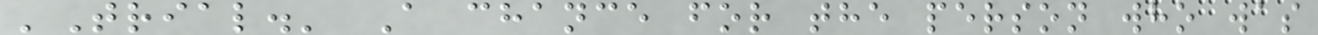'Trial.' A chance for the person who was
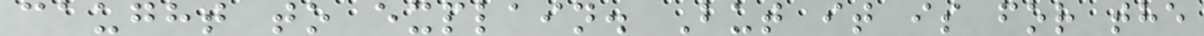caught to explain. But it is for the
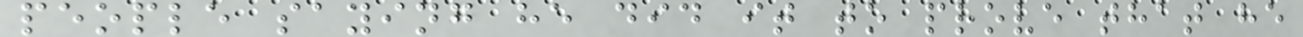people saying he did it to prove that he
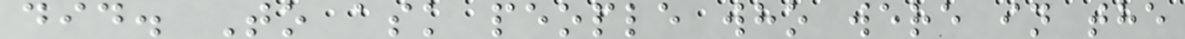did. To ask people who were in the
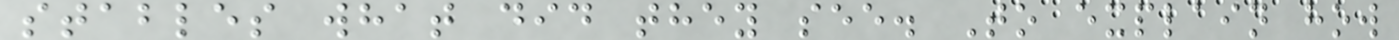stables what did they see. To explain how
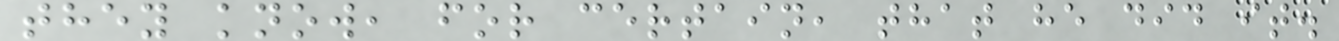they know, for certain, that he did it.
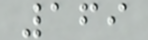169
